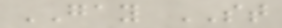GAY ST
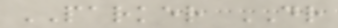PARKER DR
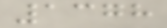1378
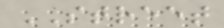STREET
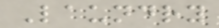Laundry
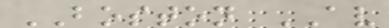BOSTON AV
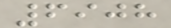6908
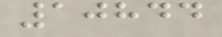10844
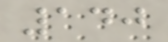140
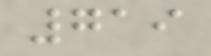719
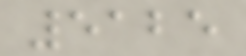5125
